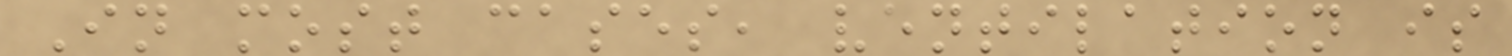In most cases, ventilation is
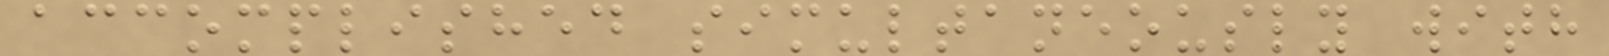accomplished simultaneously with
